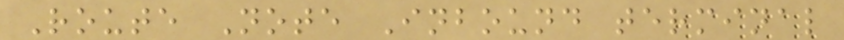Route Note Inbound terminal
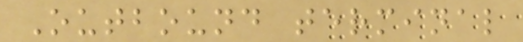Outbound terminal
